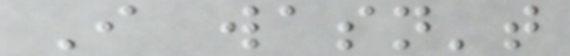I wasn't
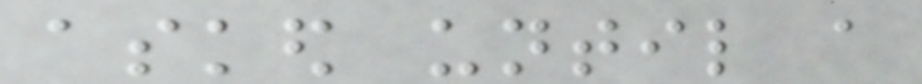asked until a
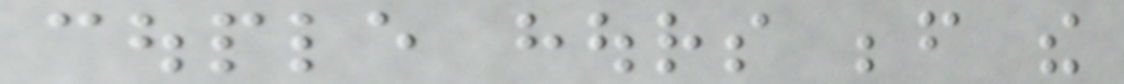couple hours before the
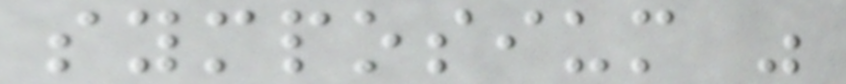symposium was
